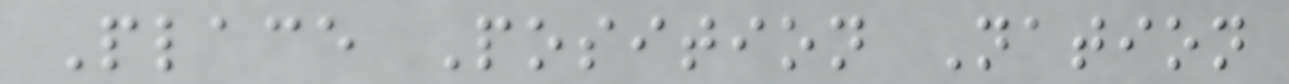Place Position Nation
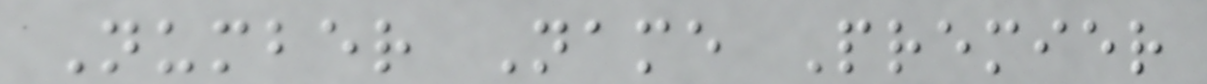Number Name Premier
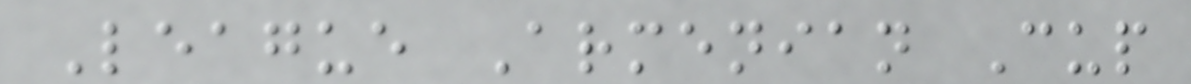League Armenian Cup
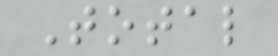Total
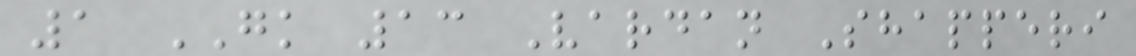1 GK 13 Vardan Shapperi
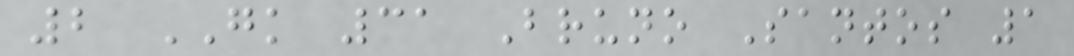2 GK 31 Bruno Santos 1
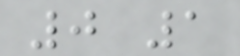0 1
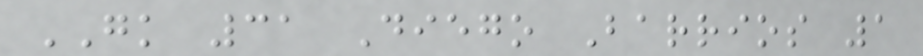GK 31 Diego Barrios 1
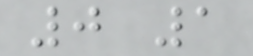0 1
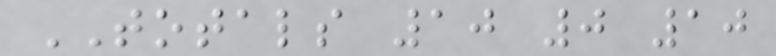TOTALS 10 0 10
